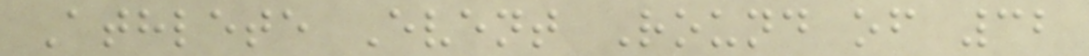Athlete Event Round of 32
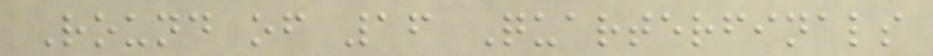Round of 16 Quarterfinals
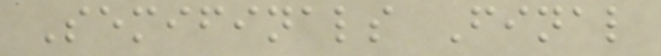Semifinals Final
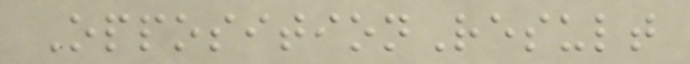OppositionResult
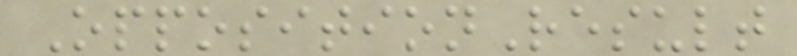OppositionResult
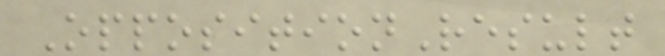OppositionResult
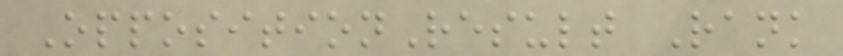OppositionResult Rank
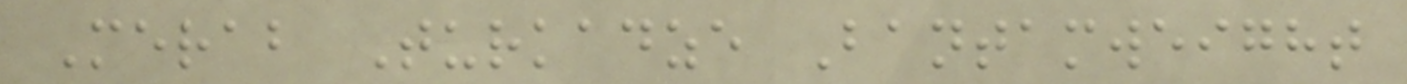Merab Turkadze Bantamweight
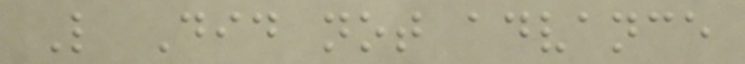L Did not advance
